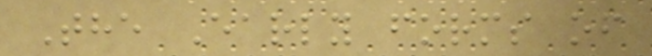The Early forms of
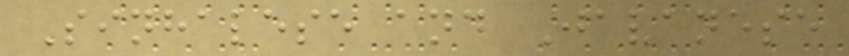Sinhalese and Javanese
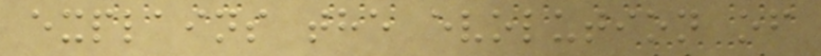explains the evolution of
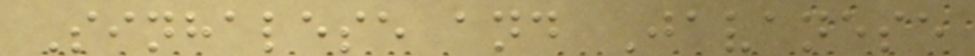Sinhalese and Javanese
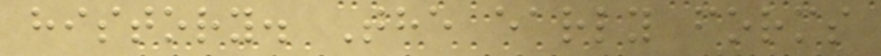history. The early forms
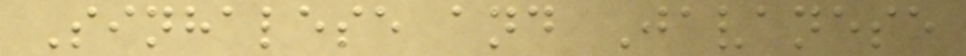Sinhalese and Javanese
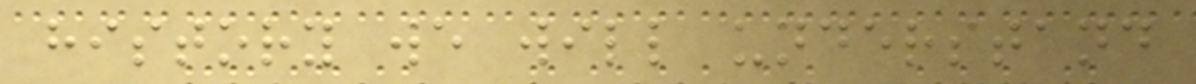history we will understand
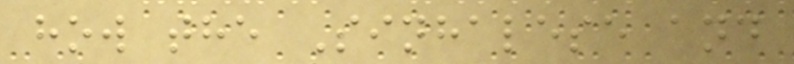how the Sinhalese and
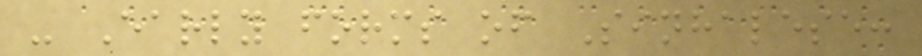- Early forms of Sinhalese:
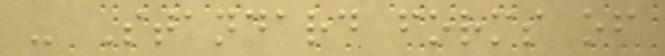- Standard forms of
